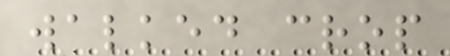walked crop
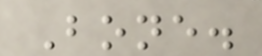Bone.
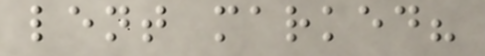lent marked?
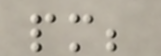pm;
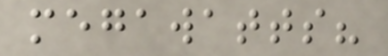megawatts?
